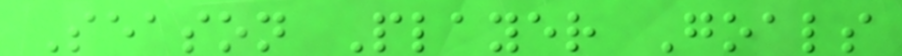Season Player Goals
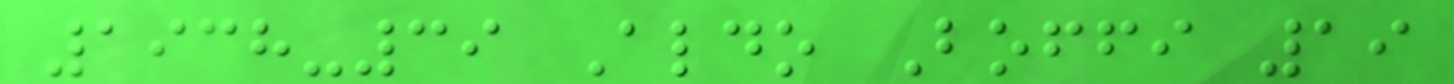1938-39 Aldo Boffi 19
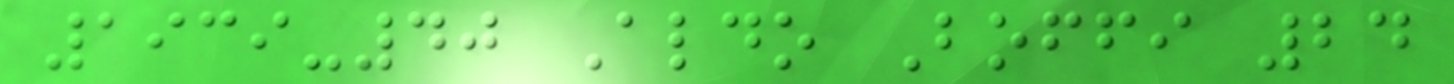1939-40 Aldo Boffi 24
